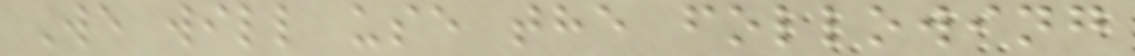We will use the following
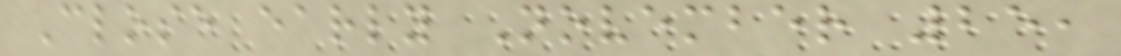Close early November 25,
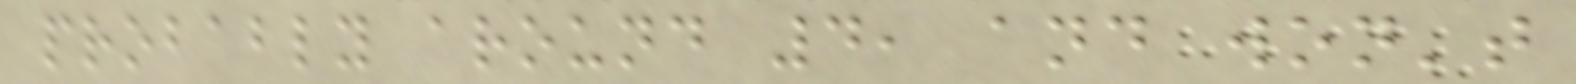probably around 4, and won't
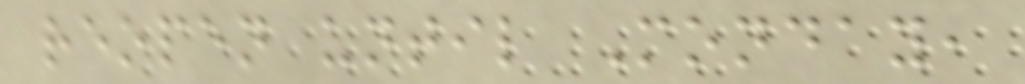reopen until Monday,
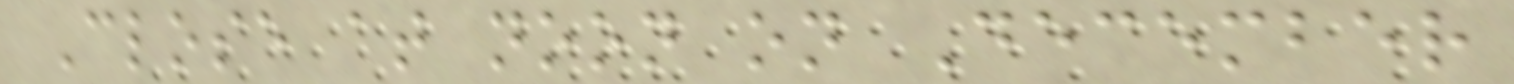Close at noon on December
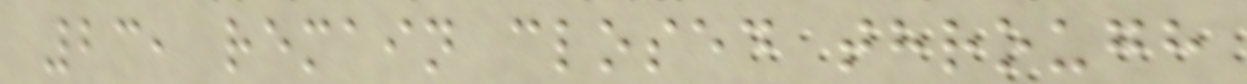23, remain closed through
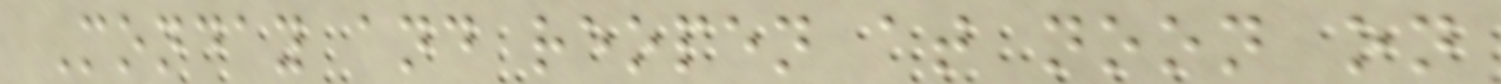Monday and reopen at noon on
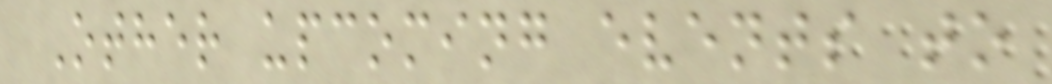Other upcoming events to
